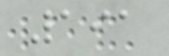191
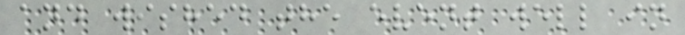and wished the event well in
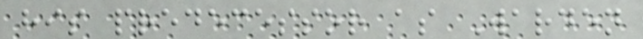his predecessor as Warden
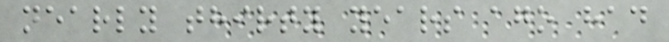nearly thirty years ago had
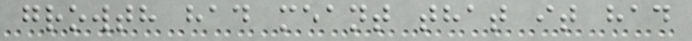growth had meant that it had
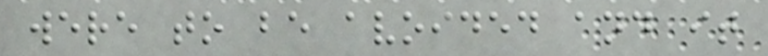were to be avoided and it
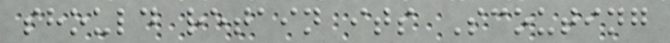should retain its Scouting
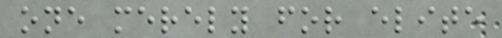one merely for elite
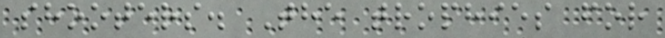shooters. The trophies for
